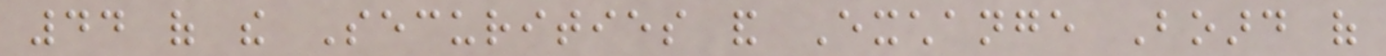44 of the Securities and Exchange Board of
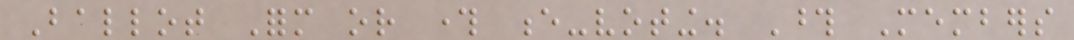Ballot Form or through e-voting. Those Members
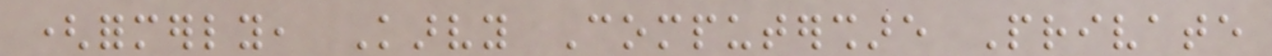(formerly, Karvy Computershare Private
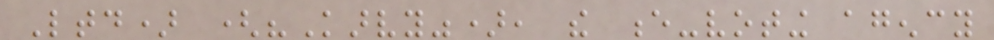Ltd) ("Karvy"), the e-voting agency
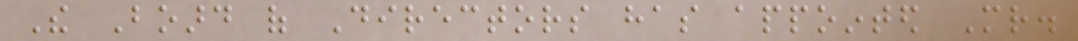The Board of Directors has appointed Mr.
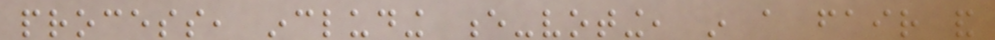process, including e-voting, in a fair and
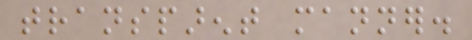transparent manner.
